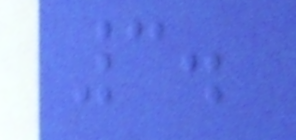3.
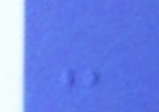-
